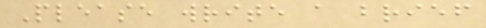Please write a brief
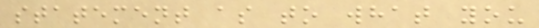statement as to what you
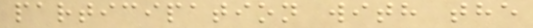participation with the
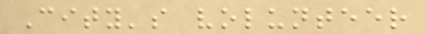City's volunteer
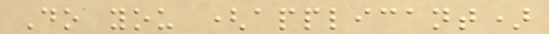Do you (applicant)
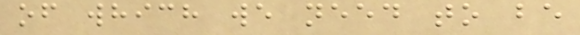of which we need to be
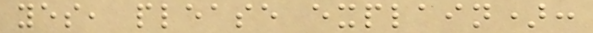yes, please explain):
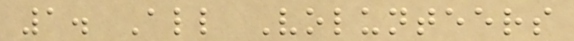1. All Volunteers
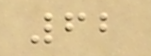62
